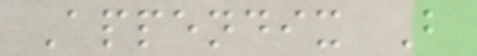Appendix B
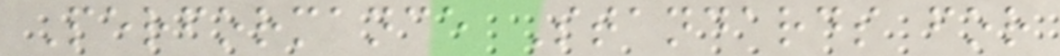Performance Standards for
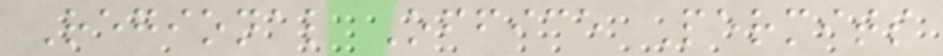Regional Office Permits
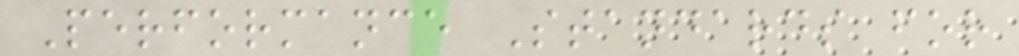Performance Standards for
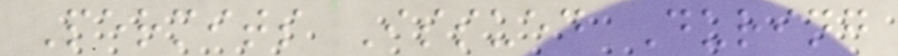Permits Issued During
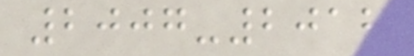2007-2012
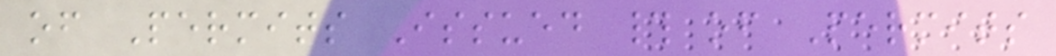of Permits Issued # of Permits
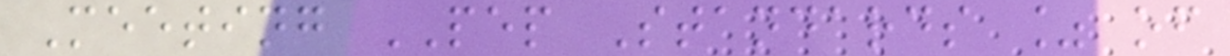Meeting PEP Standards % of
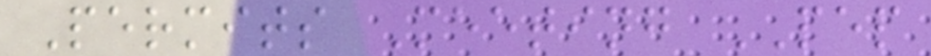Permits Meeting PEP
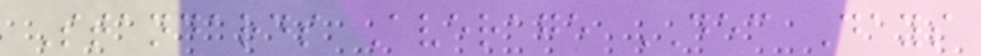Standards Average DEC Days
